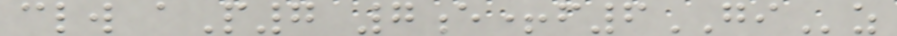clw aP7 7e+f6GIz
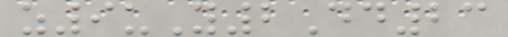z9uY2Dd23
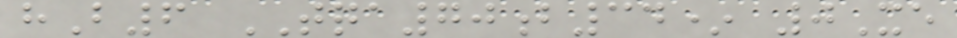hB6 TQA70b34* 0Xe
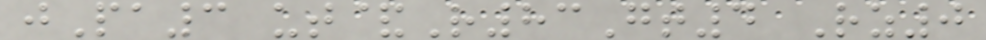jPa3 ut&R83Gt4 Rz0
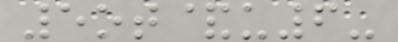5ot&u6-
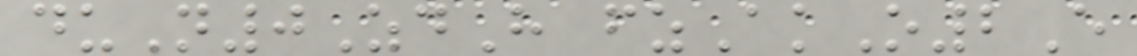duN0ZdH fzAkO2E
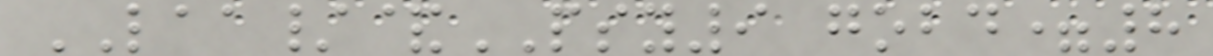LAA/&PSY9 gobd=8
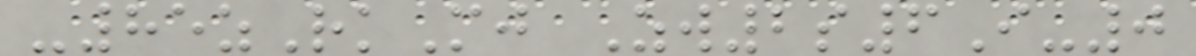-85zRkMj Zw2s6I-0
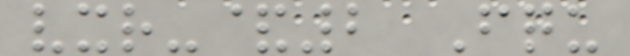vxr-&2 Fqu
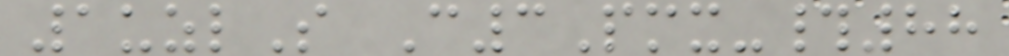1uzlS C3Pmx-#88
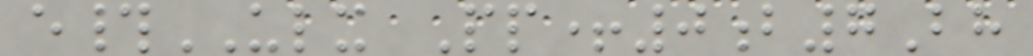e#ULX Pp+0b7Bh
